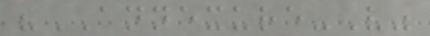"ANNEXURE-V"
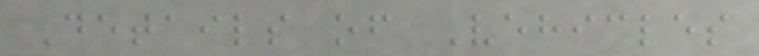Details of Vehicles
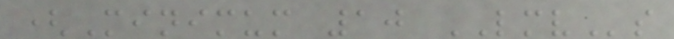(Minimum 10 LMVs
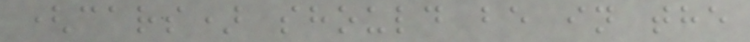(cars) should be in the
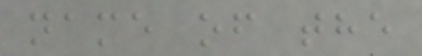name of the
